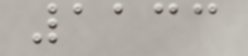1133
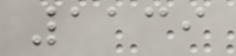1139
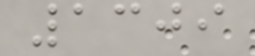1309
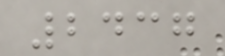2437
